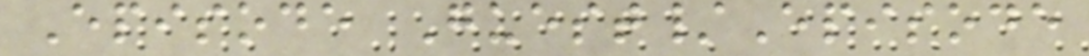Episode Guest/Episode
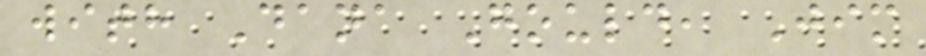with Dana Gould, Jim
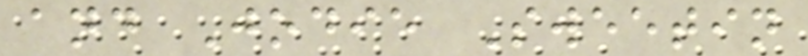and Jodie Sweetin
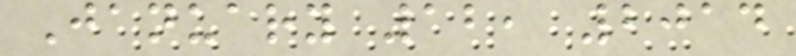January 12, 2014
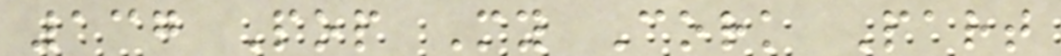137 Pop My Cork Part
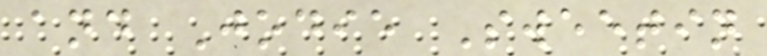and Jodie Sweetin
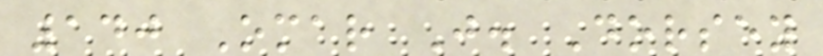140 Omar J. Dorsey
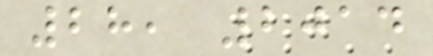28, 2014
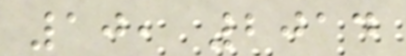10, 2014
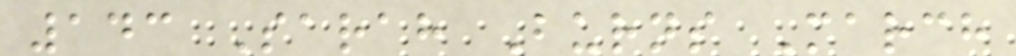143 Sarah Burns March
